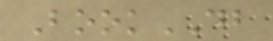BookDB
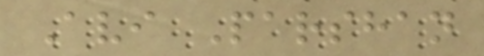Avi Parshan
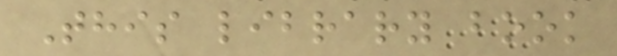This library book
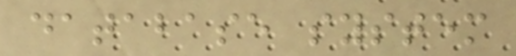database system
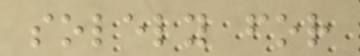solely for
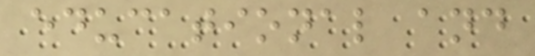educational and
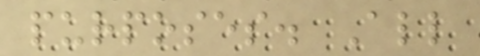purposes. All
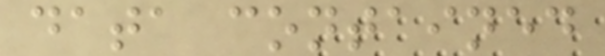data contained
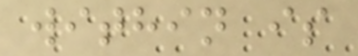within is
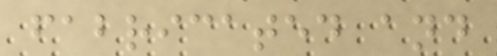fabricated and
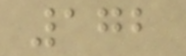172
